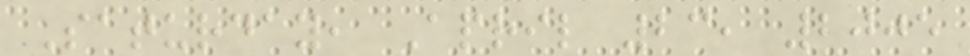Saturday, April 23, 2005
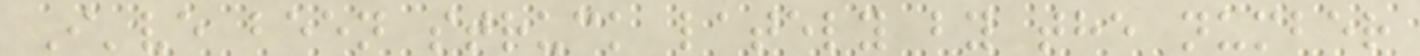I've been struck lately by the number
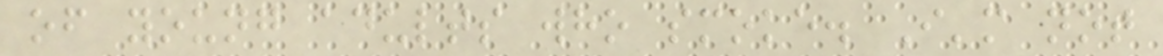of young adults who smoke. I'm not
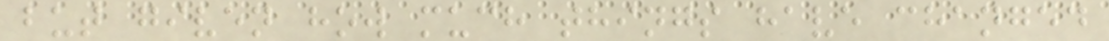but given how much things have changed
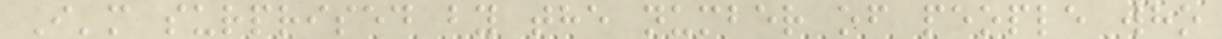I'm surprised by the number of people who
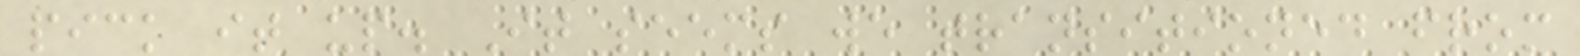pick it up. It seems we transitioned from
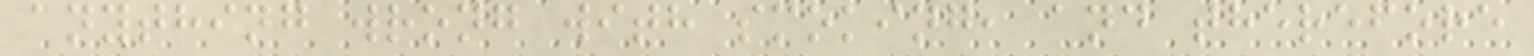anything wrong with smoking, and therefore
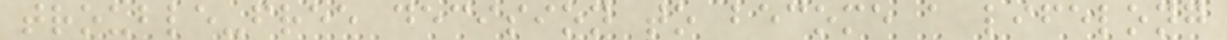trouble-free decision to become a lifelong
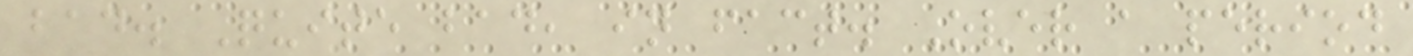bad. Quite bad, in fact. Over a period
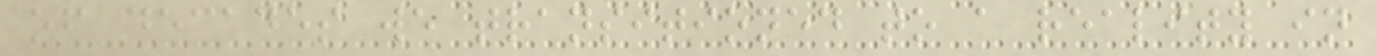of decades we transitioned to a reality in
